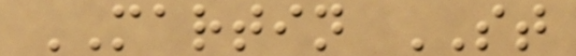MARTIN ST
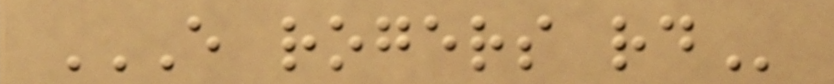E ROGERS RD
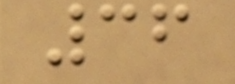36
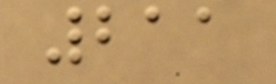211
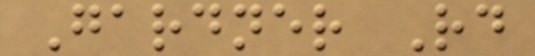Gardner Rd
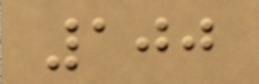100
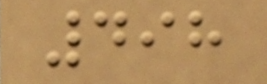498
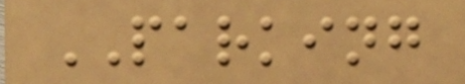PARKING
